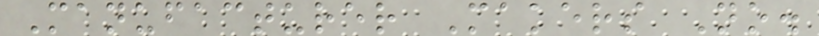Manufacturer Makers No.
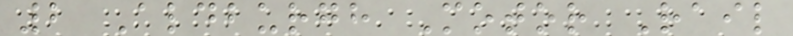2 Aldburgh Motor Rail
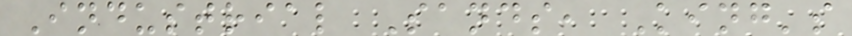Industrial Sands, King's
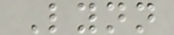Lynn
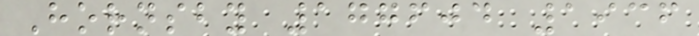Hornsby 177604 1936
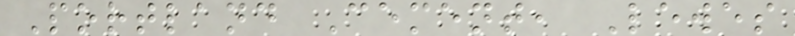Portland Cement, Lewes
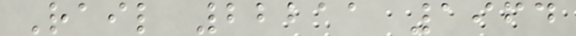Rail 22211 1964
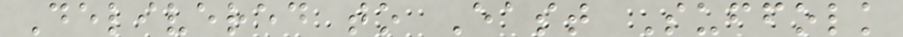Delivered to East Suffolk
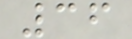36
